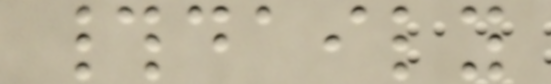#daily
